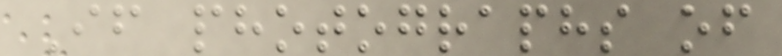If photographs of
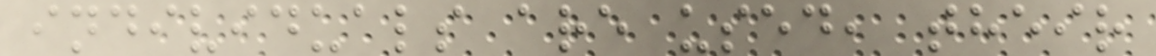individuals are used, their
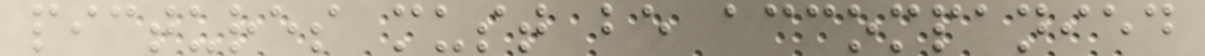pictures must be accompanied
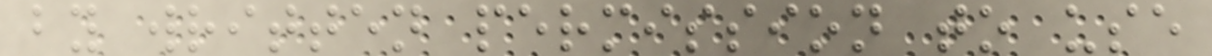by written permission to use
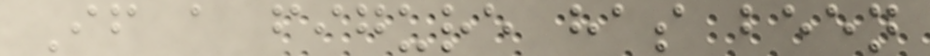If a figure has been
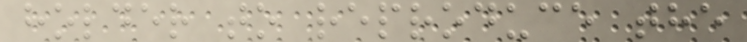holder to reproduce the
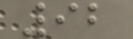92
